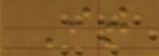It
